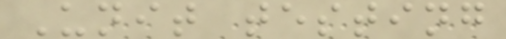Unit testing
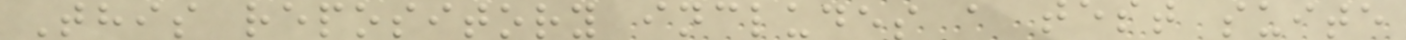This repository includes a test suite
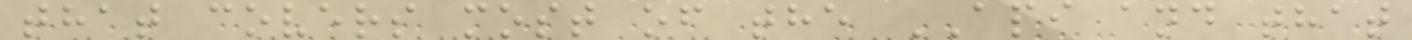that covers most of the API and that
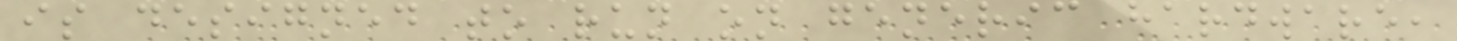is designed to run on generic hardware,
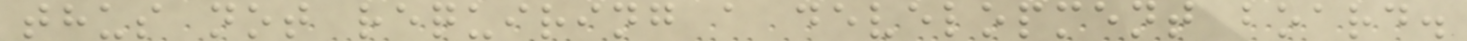thus not requiring a development board.
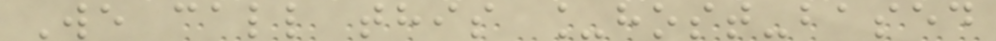We call this _host-based
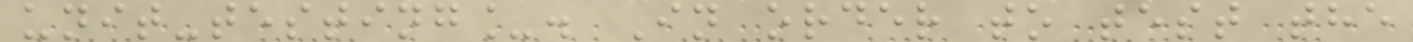unit-testing_. In order to test the
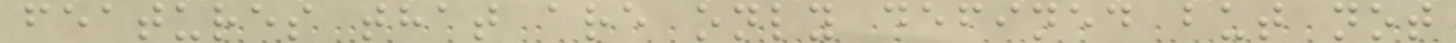features that are only defined but not
